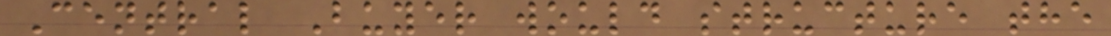Central Buyer would structure the
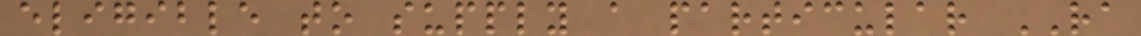eligible to supply a particular RA
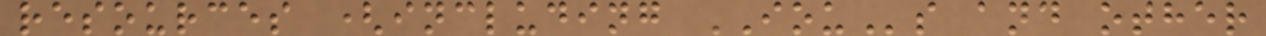resources (including IOUs and other
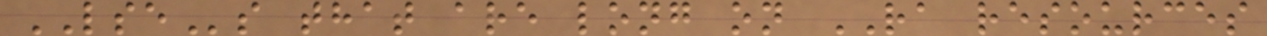LSEs that are long on RA resources
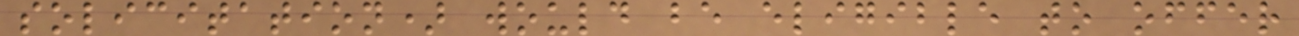solicitation) would be eligible to offer
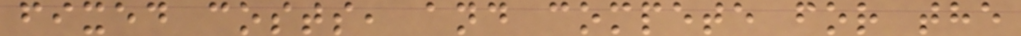fixed costs, and compete for the
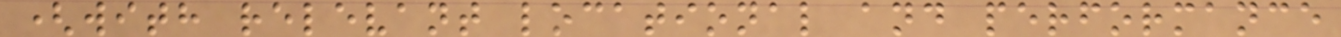(with relevant locational and performance
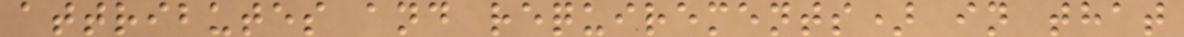attributes and requirements) in that
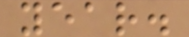year.
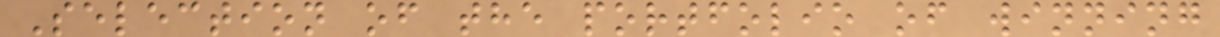Selection of the portfolio of winning
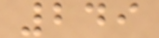249
